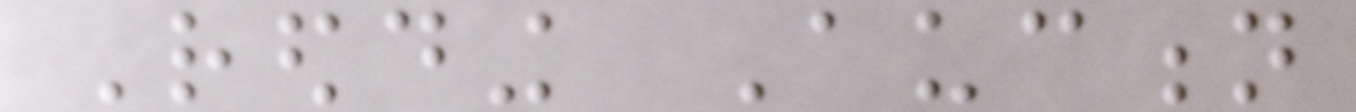Redding Auction
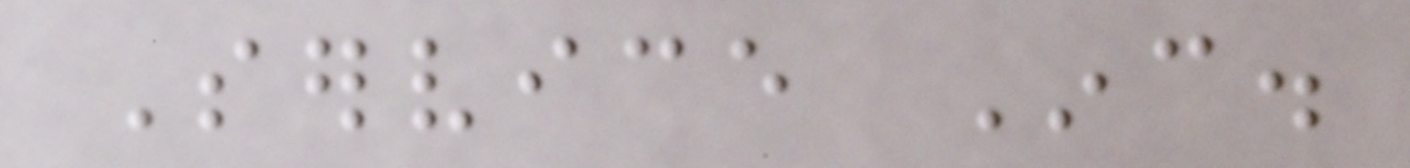Service Inc.
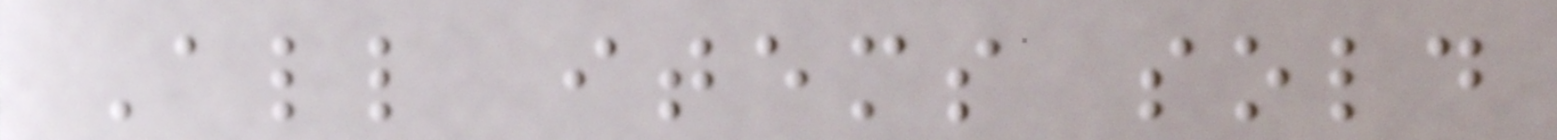All items sold
